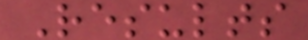Results
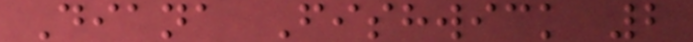Diana Fishwick 2
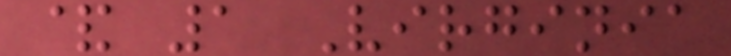& 1 Virginia
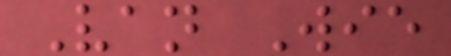Van Wie
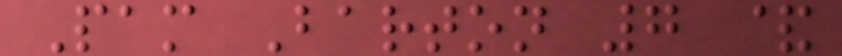Pam Barton 7 &
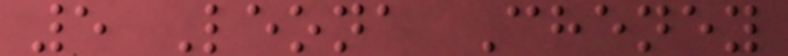5 Leona Cheney
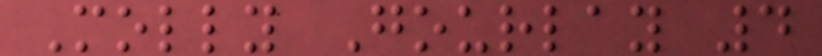Molly Gourlay 4
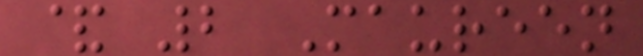& 2 Maureen
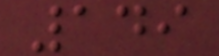149
